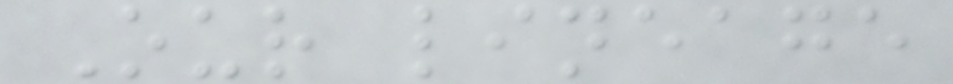Our lineage
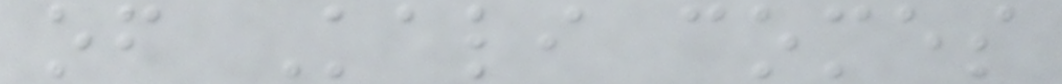of Kali comes
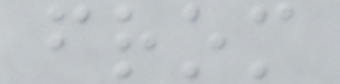from
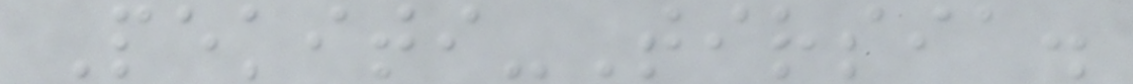Pekiti-Tirsia.
